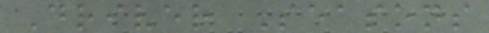Driver Seasons
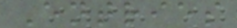Entries
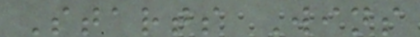Starts Wins
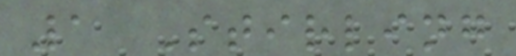1 Stirling
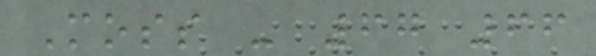Moss - 67 66
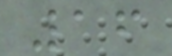16
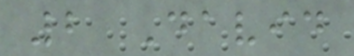2 David
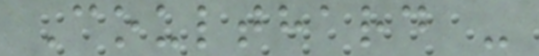Coulthard -
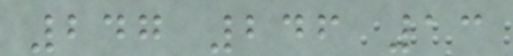247 246 13
